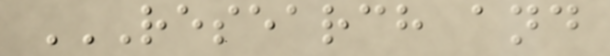RESEARCH AND
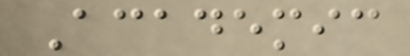Academic
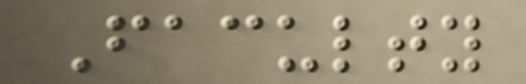Faculty
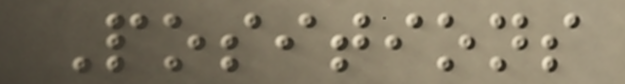Positions
